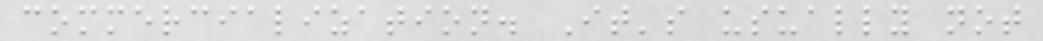commercialization. It's usually not
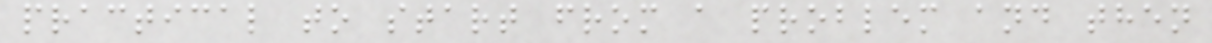practical to start from a problem and then
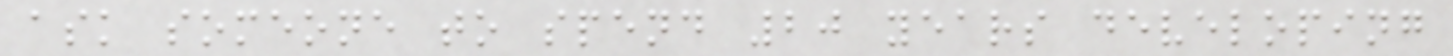ask someone to spend 20 years developing
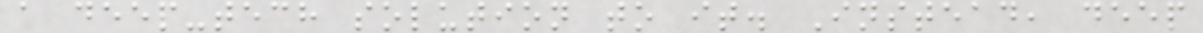a deep-tech solution to it. Instead, deep
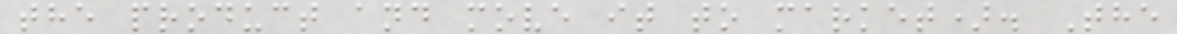the product and move it to market). The
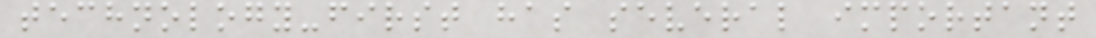technology-first has several important
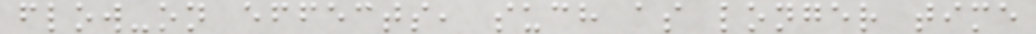flow-on effects, such as longer time
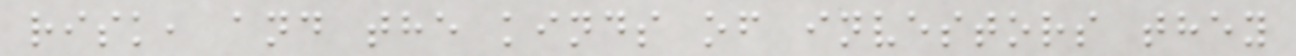risk, and the kinds of investors they
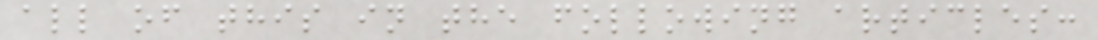all of this in the following articles:
